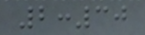2:30
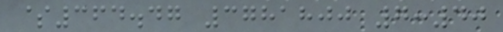$364.47 3781800 7:40
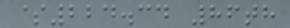$224.34 86th
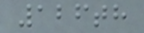126th
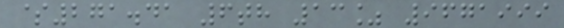$271.41 6th 13% 9671999
